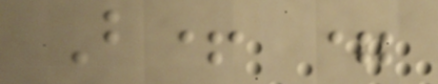B+ =
